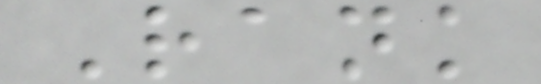Rank
